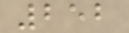252
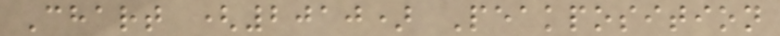Chart (2010) Peakposition
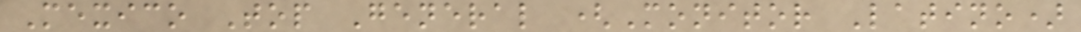Mexico Top General (Monitor Latino)
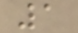1
